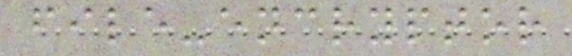file-encryptor
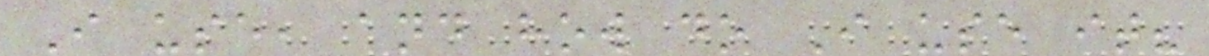I use, and how do I use it?
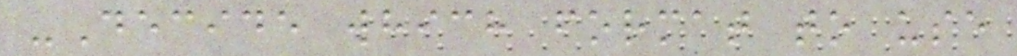-Decide which format to use
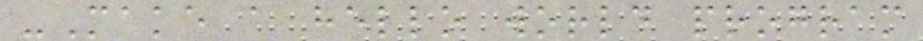-Make a hello world program
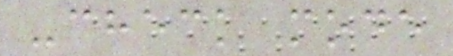-check mode
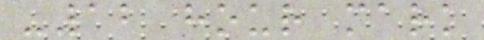-12 hour mark
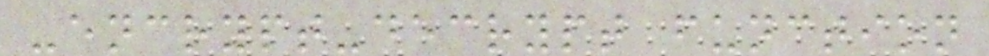-encrypt-decrypt function
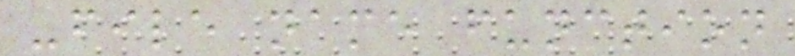-file name function
